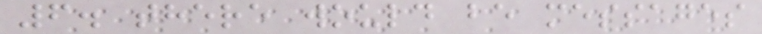6. there would be messages
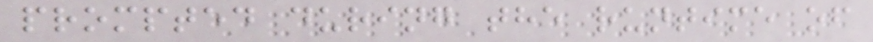prompted during the runtime of
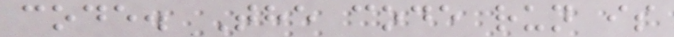code. The code run is
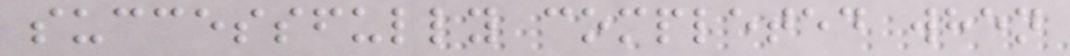successfully completed when
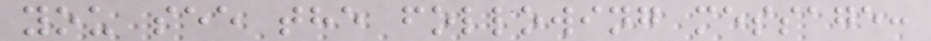you see the following message:
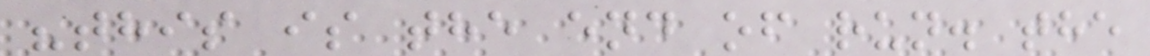"this is the end of run. the
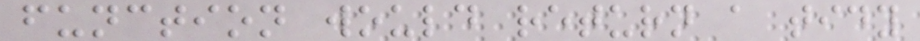function would return a tidy
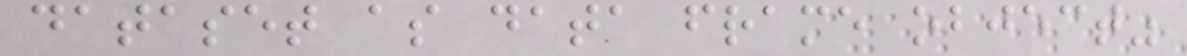dataset as data frame object"
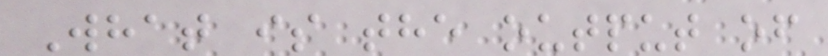What is the output of
